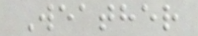Weather
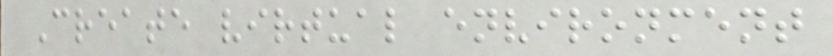Create virtual environment
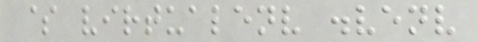$ virtualenv .venv
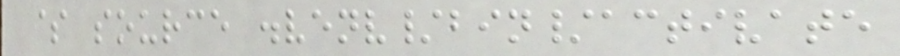$ source .venv/bin/activate
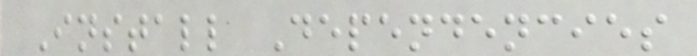Install Dependencies
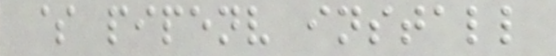$ pipenv install
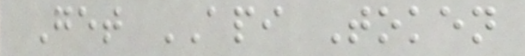Get API Token
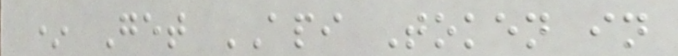* Get API Token in
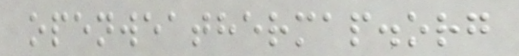openweathermap.org
